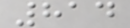814
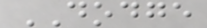DODGE
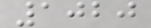1020
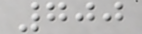700
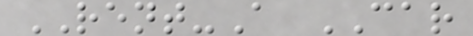RENT-A CAR
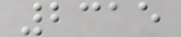2315
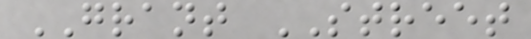GRANT STREET
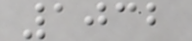1032
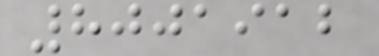8001912
